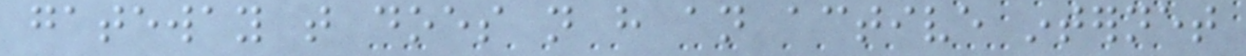gateway that does not have an active internet
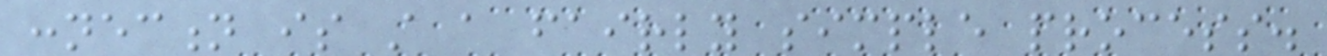connection is still a fairly simple process.
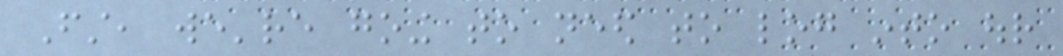First, we're going to need to log into our
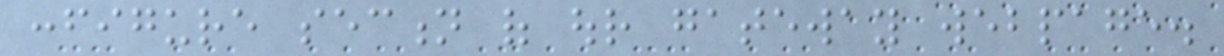configure section of our gateway webpage.
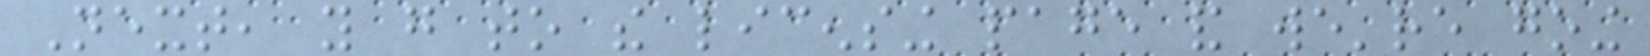Next, you go to the licensing page and we're going
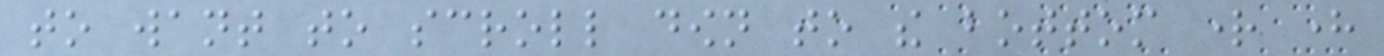to want to scroll down to the bottom right here
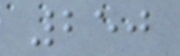250
